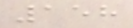158
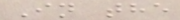In the
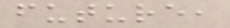future,
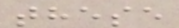these
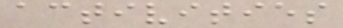activities
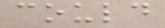could
